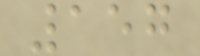157
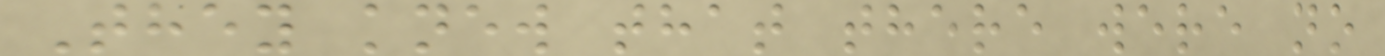They knew that there were no
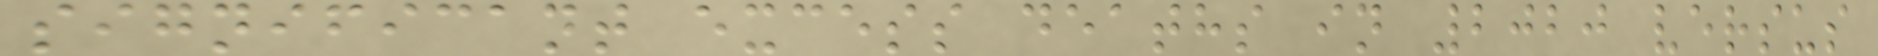significant excess deaths in 2020 versus
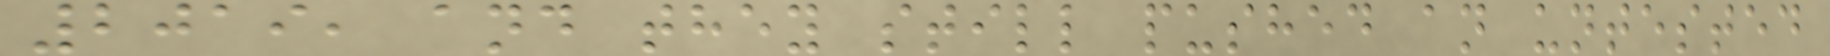2019, and they still pushed an untested
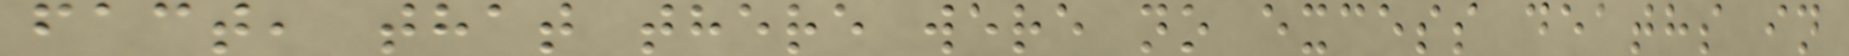fact, that there were no excess deaths in
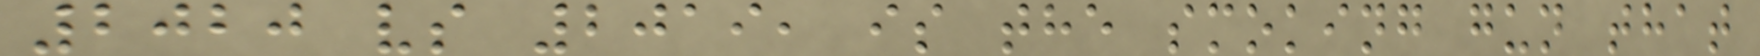2020 vs 2019, is the smoking gun that
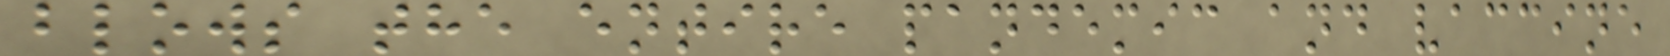blows the entire pandemic and vaccine
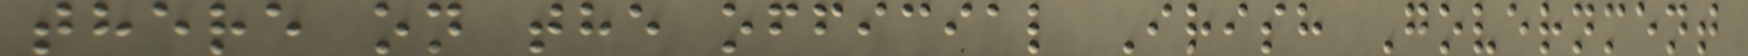there on the official Irish Government
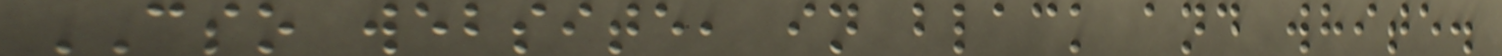CSO website, in black and white.
